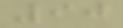90
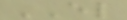EL
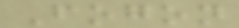Fogon
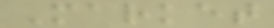Market
